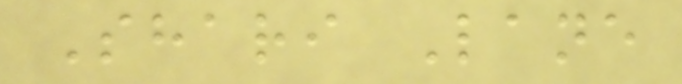Shari Lane
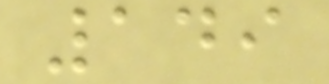149
